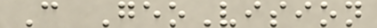C GeoVision
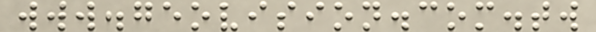www.geovision.com.tw
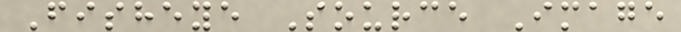Fisheye Source Image
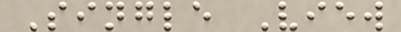Single View
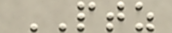PTZ
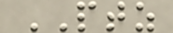PTZ
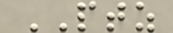PTZ
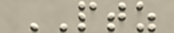PTZ
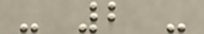- 2 -
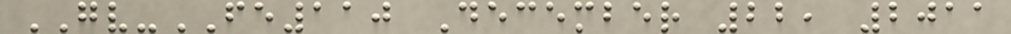GV-FE110 December 22, 2011
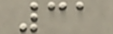31
